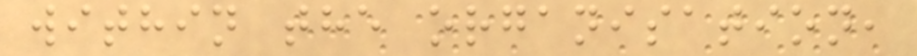within the organisation,
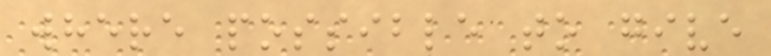where possible to give
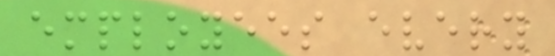employees every
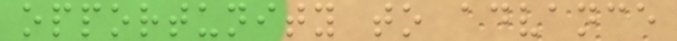opportunity to advance
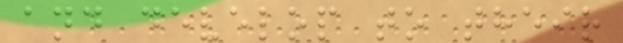and develop to their
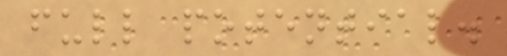full potential.
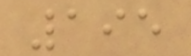195
